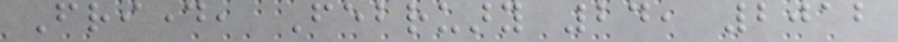Friday, February 24, 2012
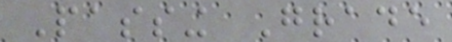Passing Grade
